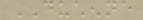DUCHENNE
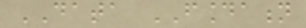DATA FOUNDATION
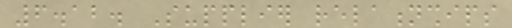6.12. Supplier relationships
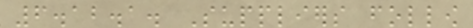6.12.1. Suppliers follow
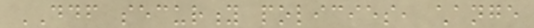DDF security policies, change
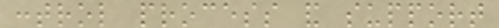control process and support
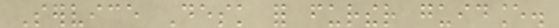Service Desk for further guidance.
